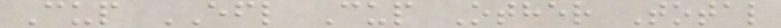Cup EFL Cup Other Total
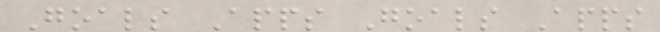Goals Apps Goals Apps
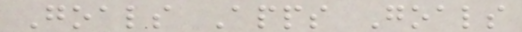Goals Apps Goals
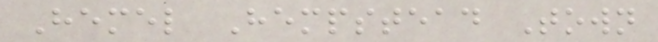Hemel Hempstead Town
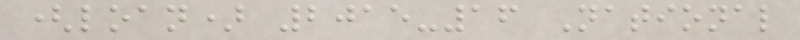(loan) 2015-16 National
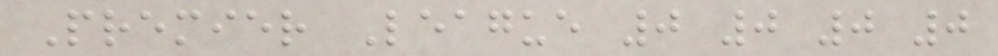Premier League 0 0 0 0
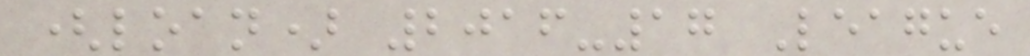(loan) 2016-17 League
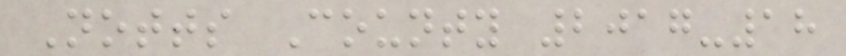Notts County 2017-18
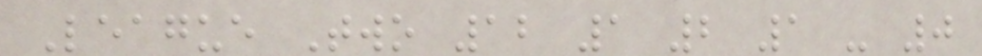League Two 12 1 2 1 - 0
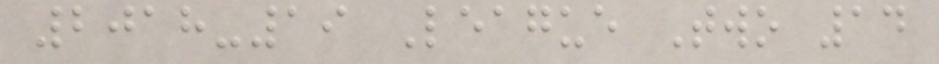2018-19 League Two 14
